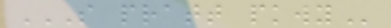S PRATT PKWY
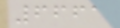6661
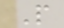P
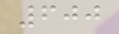600
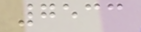7533
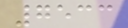7533
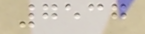7537
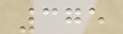375
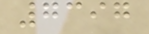7397
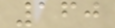160
